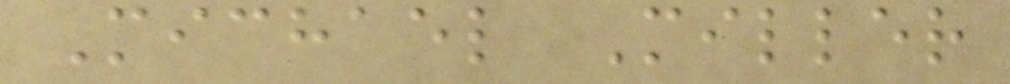Michael Miller
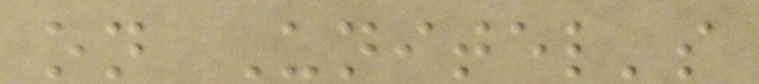on Unitel's
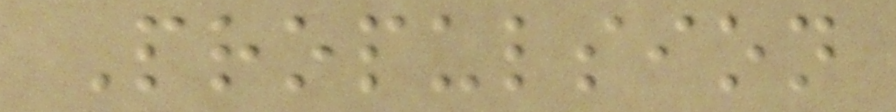Propulsion
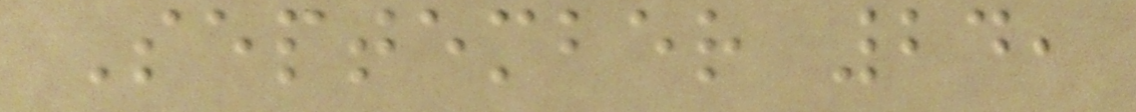September 24,
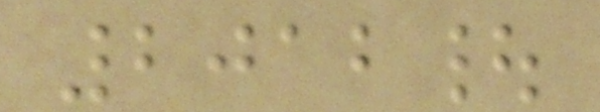2012|
